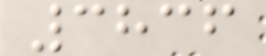3836
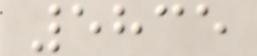5835
